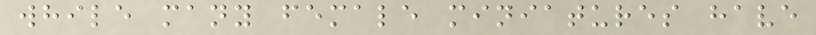while many female miniatures have
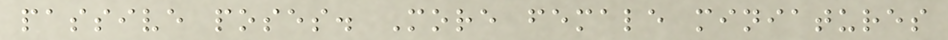passive poses. More female miniatures
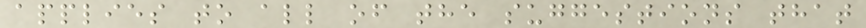applies to all of the suggestions that
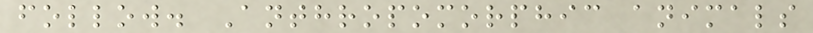follow. Anthropomorphic animals
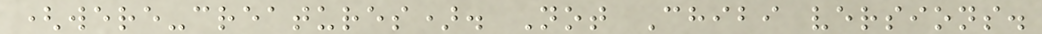(were-creatures). Not Chibi versions.
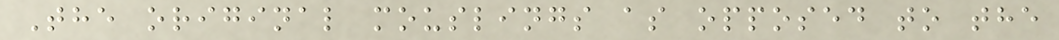The original mouslings as opposed to the
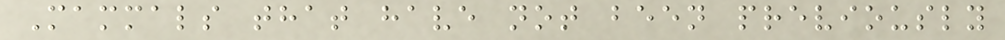Mammals that have not been previously
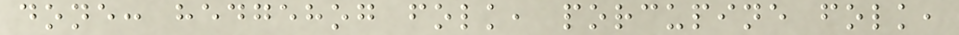done: hedgehog folk, porcupine folk,
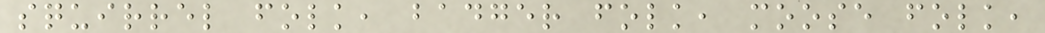squirrel folk, badger folk, moose folk,
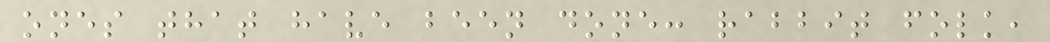ones that have been done: rabbit folk,
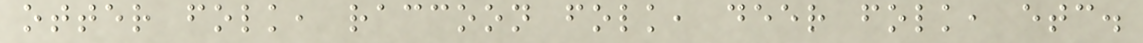otter folk, raccoon folk, deer folk, etc.
